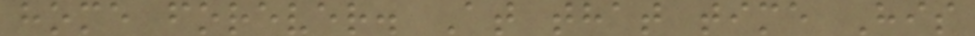home forever. At that time His
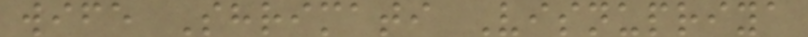wife Shrimati Visnupriya
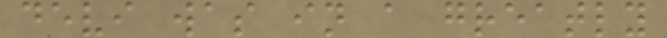devi was in a greatly
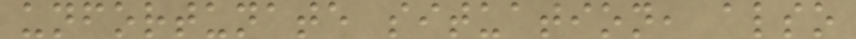unfortunate situation, also
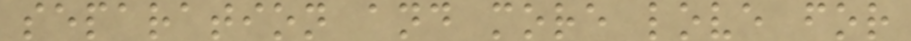separation and more love for
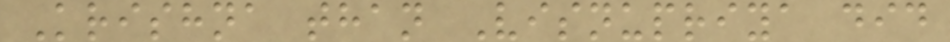Krishna than Visnupriya did
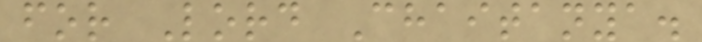for Lord Chaitanya.
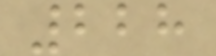228
